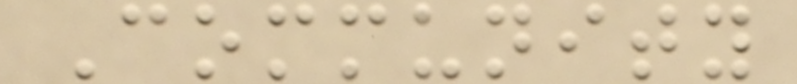Community
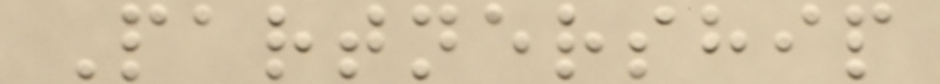Partnership
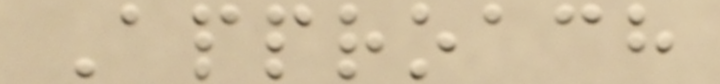Approach
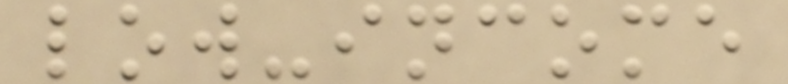low-income
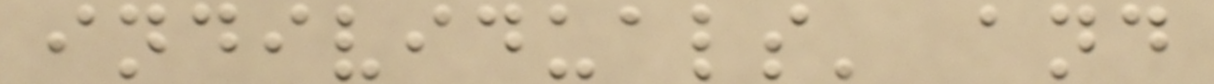individuals' and
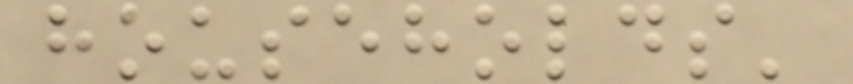households'
